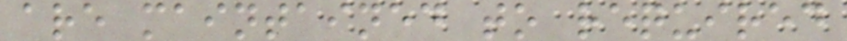are maintained to required
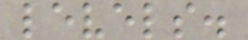levels.
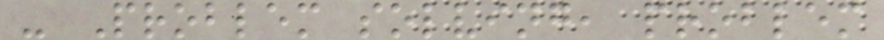- Problem solving, problem
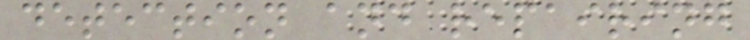detection and repairing
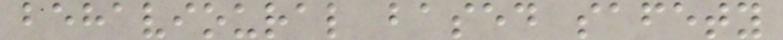behavioural based safety
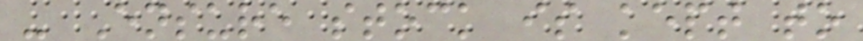- Ensure stock is kept to
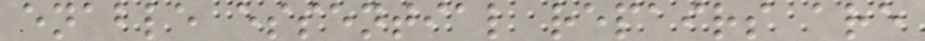enable essential repairs are
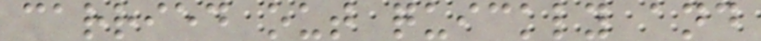carried out quickly and
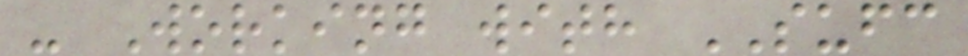- Working with SUFC
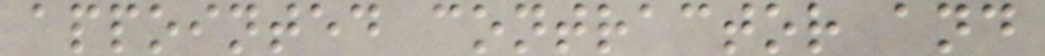appointed contractor and
